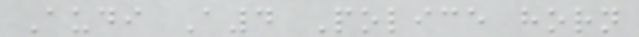Audi A4 Police horn
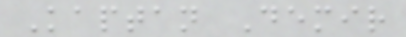Kaptan Demir
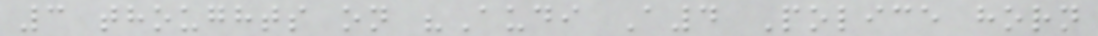3 thoughts on "Audi A4 Police horn
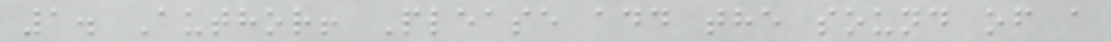1. Author! Please add the sound of a
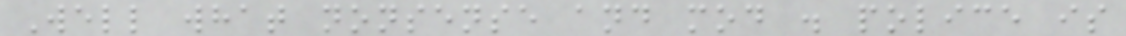Well what nonsense and mod . police is
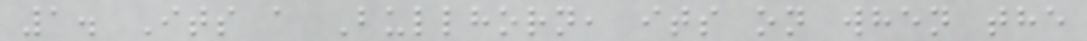1. Its a Bullhorn, its on when the
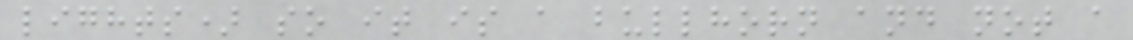lights) so it is a bullhorn and not a
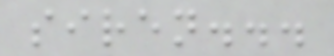siren...
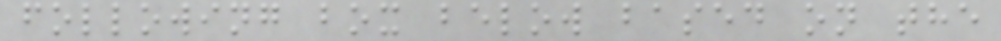following box below based on the
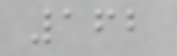162
